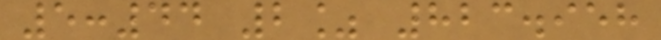5:44 2% 823.958
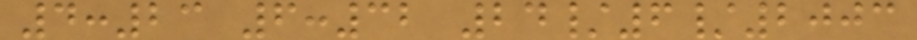4:23 6:32 24/6/2003
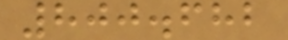800.682
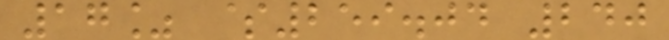17% $259.04 240
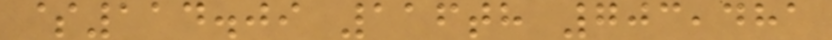$114.09 116th 703,481
